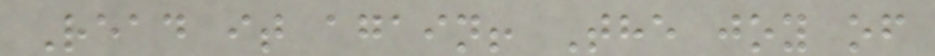Read it again! The joy of
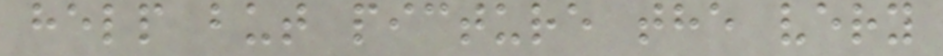help but picture the very
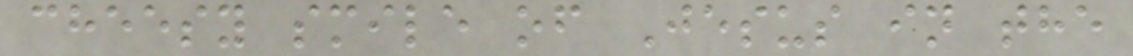cheesy smile of Jesus in the
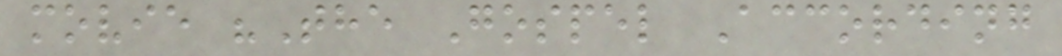movie "The Gospel According
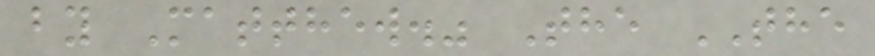by Matthew." The THE
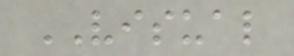VISUAL
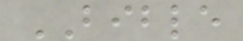BIBLE
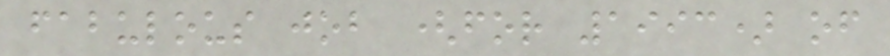fabulous job (for 1993) of
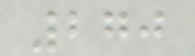270
